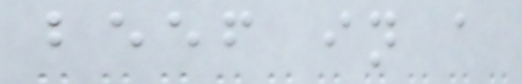beef in a
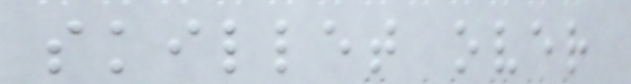skillet over
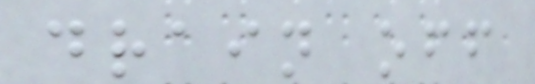drain off
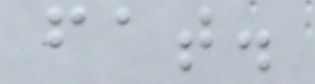fat.
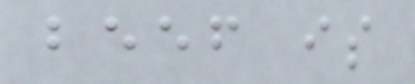beef is
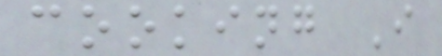cooking I
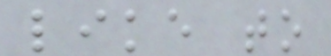like to
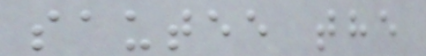sautee the
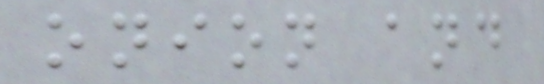onion and
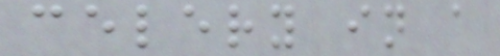celery in a
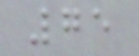75
